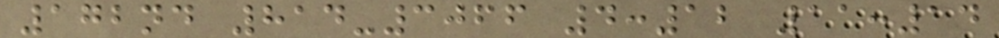172nd 814-3066 4:12 11:14
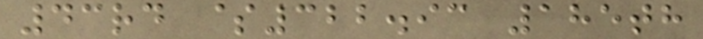43rd $322.93 185th
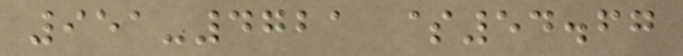951-4721 $54.67
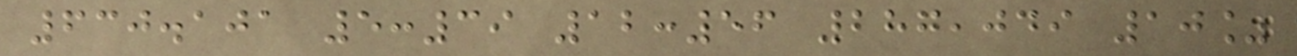630.101 5:39 12:56 287,049 10%
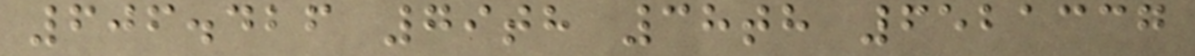606.426 79th 38th 6521337
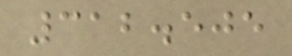312.505
